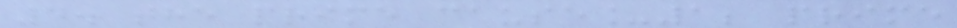4. the prime cause_1; prime
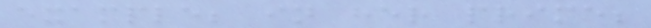example; in her prime;
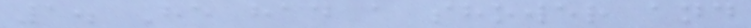1. He had a shower and
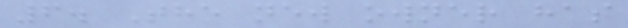6. The new owner has
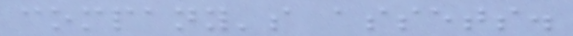company's assets.
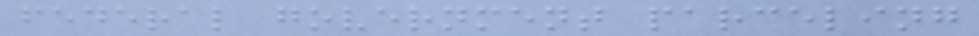federal government parceling
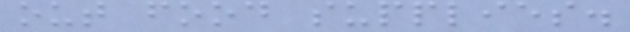out food supplies.
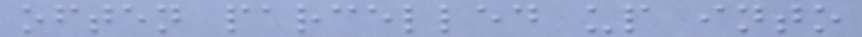often parcelled up into
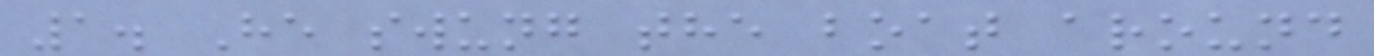1. He swung the boat around
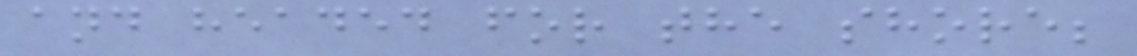and headed for the shore;
